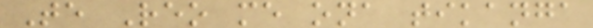Te Reo me ona tikanga
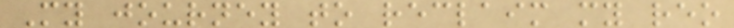My journey to reclaim my reo
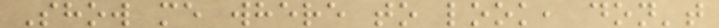Show me where to look, don't
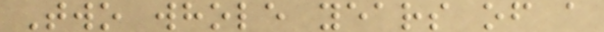Two whole years of a
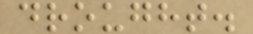drought.
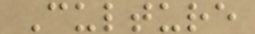Culture
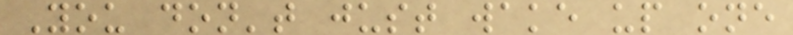You don't just wake up one
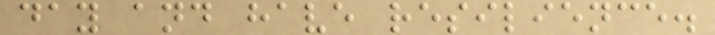day and have resilience.
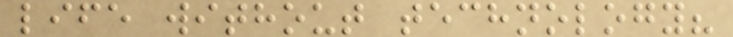life without technology?
